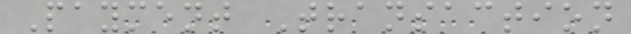Payment Transaction
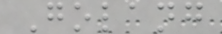Golang
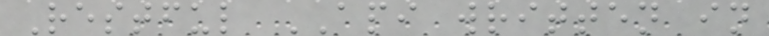Restful API written in
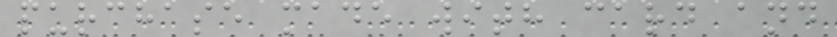purchase made with card and
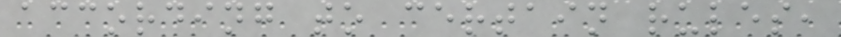according to certain rules,
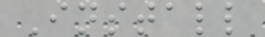Install
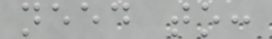need to:
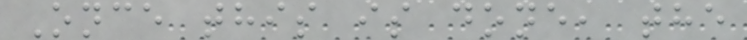Once this is done, the
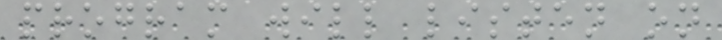program will listen on
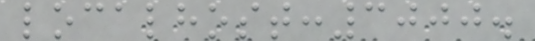localhost:3000.
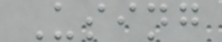Using
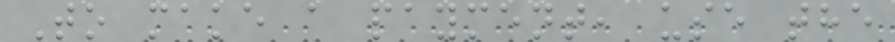To make a payment, use the
